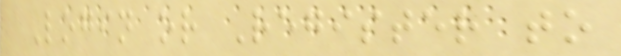Login or Register to
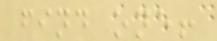find one!
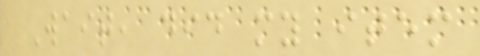Wait, did my item
